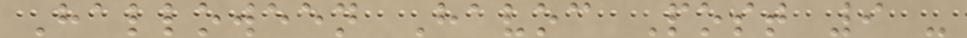Halloween Havoc Post 9 -
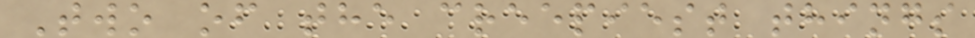Two of the creepiest things
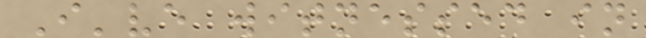I've witnessed in
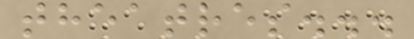theatres...
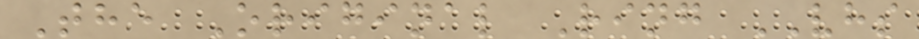The Original Ring VHS
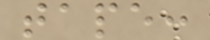tape:
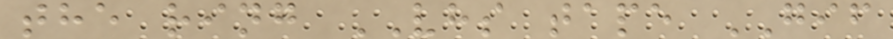the ring VHS tape GIF
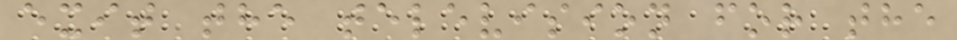exit the television for the
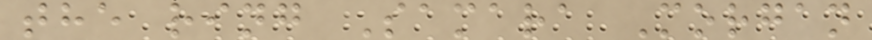the ring Samara Morgan
